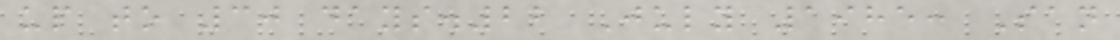up to 30 days.22 July 1985: San
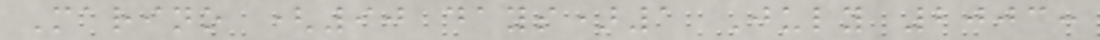Marino (90 days)1 July 2003:
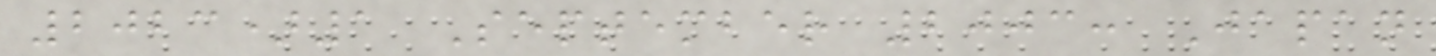2023)1 September 2003: Japan
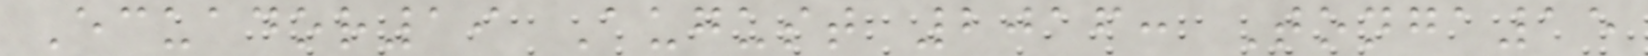Ecuador19 August 2016: Tonga15
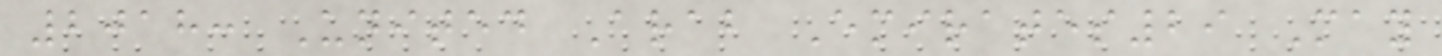2018: United Arab Emirates29 May
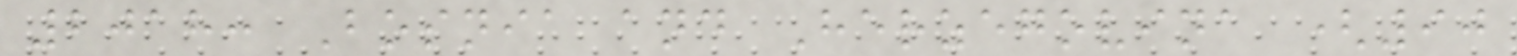2018: Bosnia and Herzegovina (90
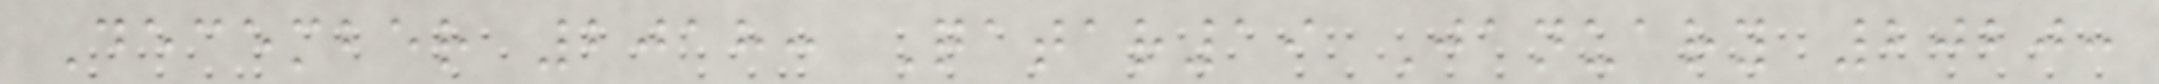December 2018: Qatar19 January 2020:
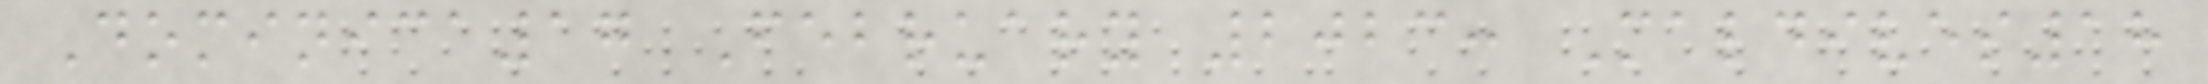Dominica17 February 2023: Maldives18
